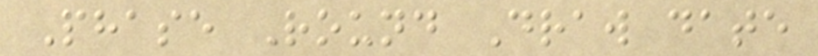Phase Round Draw date
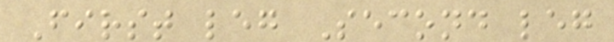First leg Second leg
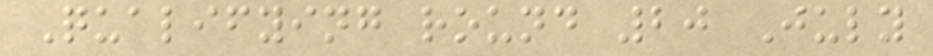Qualifying round 20 July
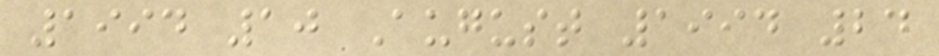1994 10 August 1994 24
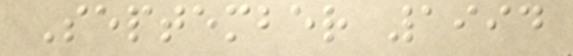September 1994
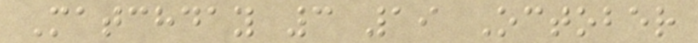Matchday 3 19 October
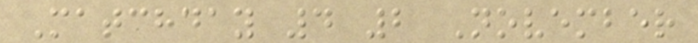Matchday 4 2 November
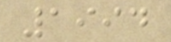1994
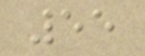55
